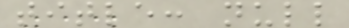title: null
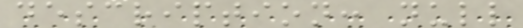description: null
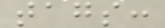tags:
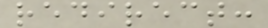redirect:
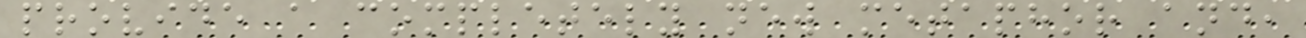provide a completely new metaphor and,
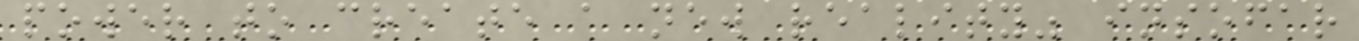power to create a new reality" insofar
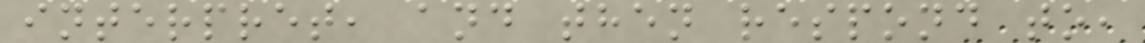interpret, and then respond to,
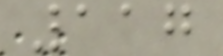117
